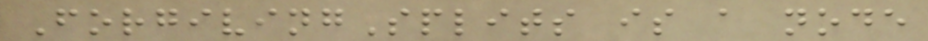ForgivingSplits is a node
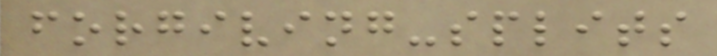forgiving-splits
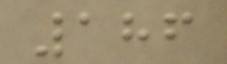186
